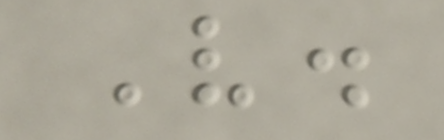V.
